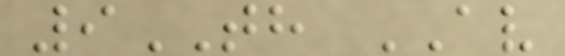9TH AV
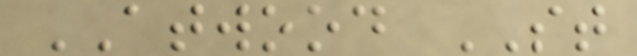ATWOOD ST
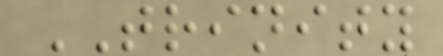TRINITY
